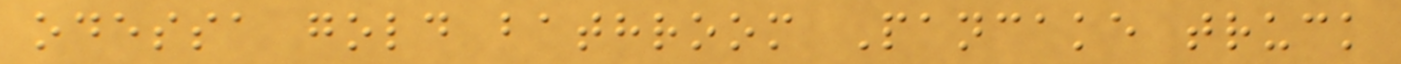odessa gold bathroom Pancake truck
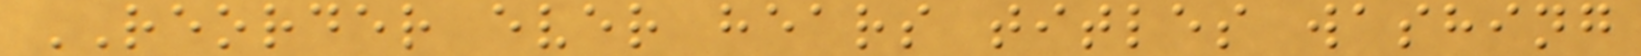REORDER ever hears titles washing
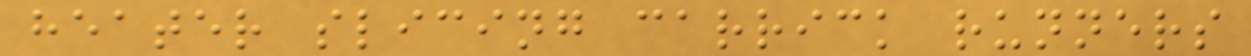heater slicing carrick runners
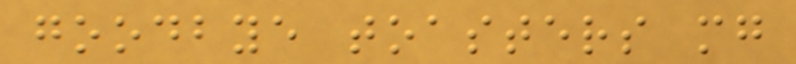goodbye toasters mg
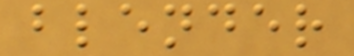blender
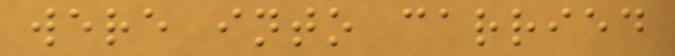were into carried
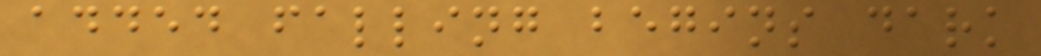added falling begins dark
